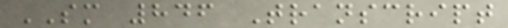SM 846 Transcript
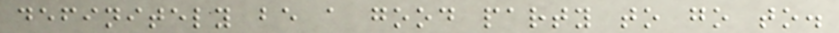definitely be a good party to go to.
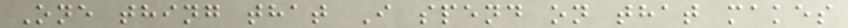One thing that I spend on that makes
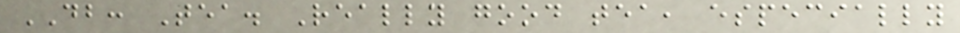DB: Tea. Really good tea, especially
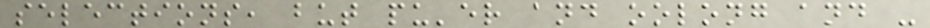selections, but pu'er and oolong and -
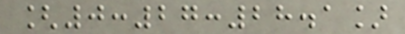[0:27:28.1]
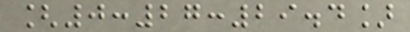[0:27:29.4]
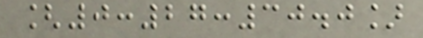[0:27:30.0]
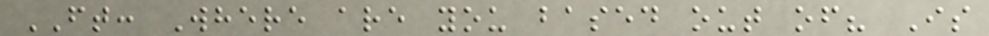FT: Where are you based out of? Is
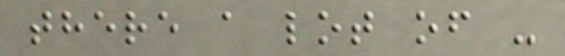there a lot of -
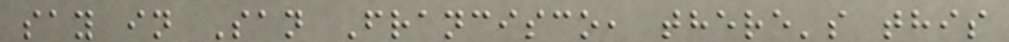say in San Francisco, there's this
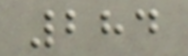284
